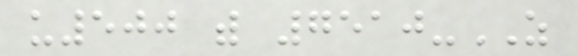u500 with 7510-AS
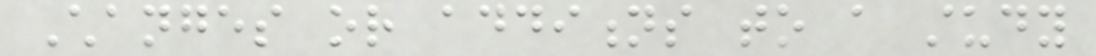Changes or additions to a study
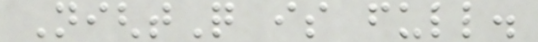NightQ is full.
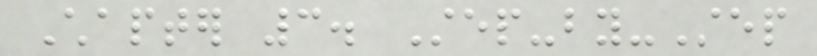Chapter 3. Step-by-Step
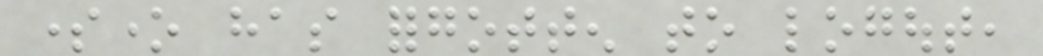someone has forgotten to logout,
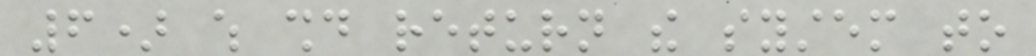6) which should return the system to
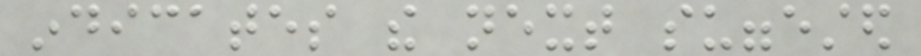indicates the next suggested
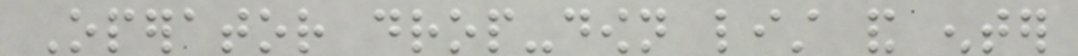Operator drop-down list and enter
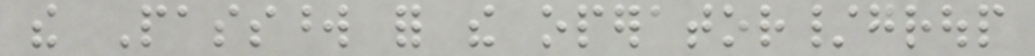the Password for the operator/group
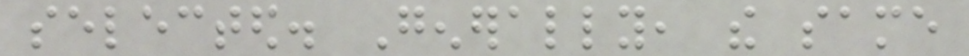selected. Generally, the same
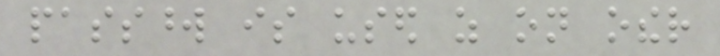password is used as on other
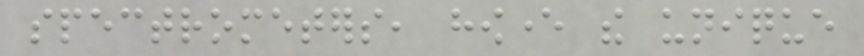spectrometers, however the unique
